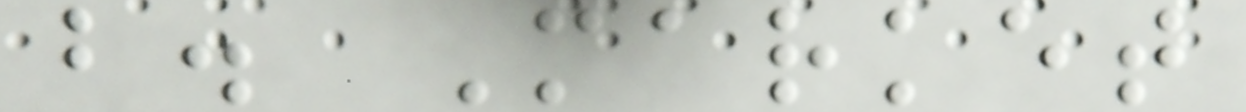b. Market
